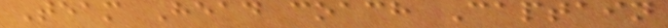Team Head coach Captain
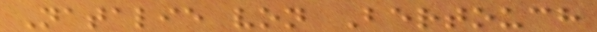Natalie von Bertouch
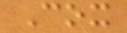Cox
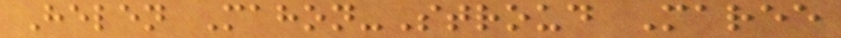Helen Mahon-Stroud Maree
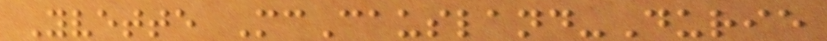Yvette McCausland-Durie
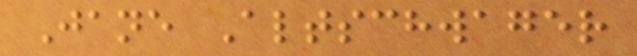Jane Altschwager
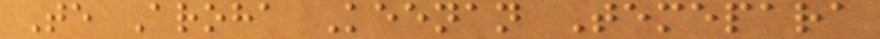Te Aroha Keenan Temepara
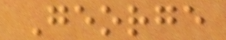George
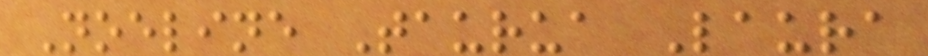Noeline Taurua Laura
